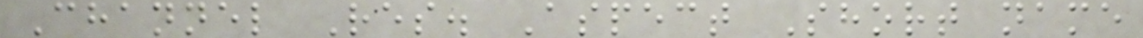Channel Res. Aspect Short name
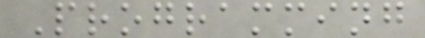Programming
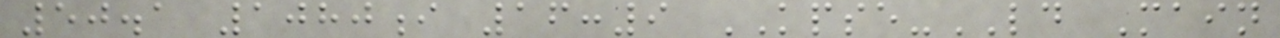50.1 1080i 16:9 KPSE-LD Main
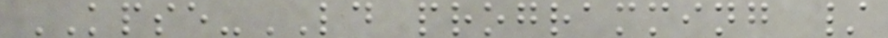KPSE-LD programming /
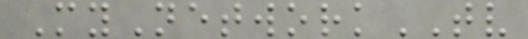MyNetworkTV
